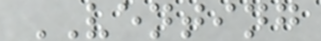VENTING
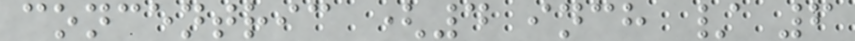concentric (4 inch / 6
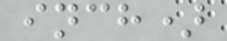inch)
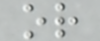or
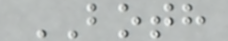BOTH
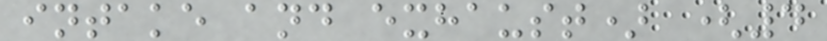intake and exhaust) (4
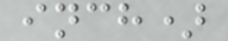inch)
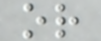or
